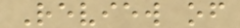Review of
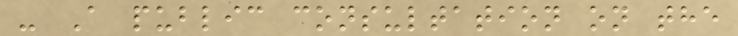- A public consultation on the
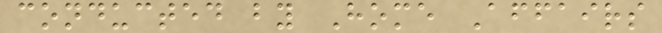conducted by Home Affairs
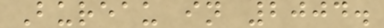Bureau in 2004.
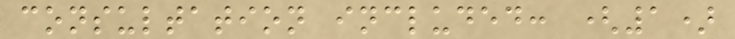consultation included: (1)
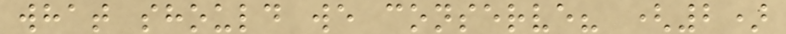what should we conserve? (2)
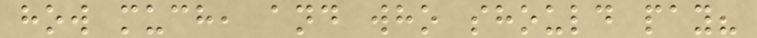how much, and who should pay?
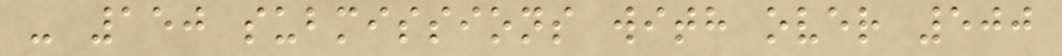- 150 submissions with over 500
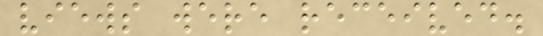views were received.
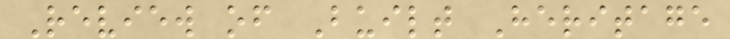Review of Built Heritage
